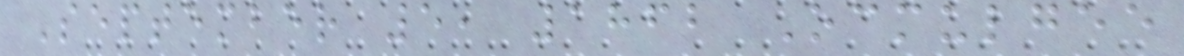September 5, 1862 Ocmulgee
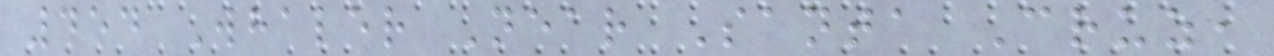454 Whaler Near Santa Cruz,
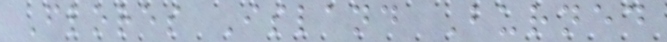Flores Island Burned
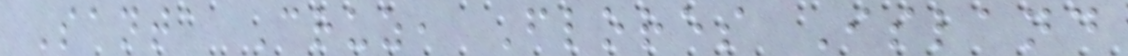Santa Cruz, Flores Island
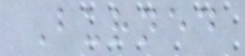Burned
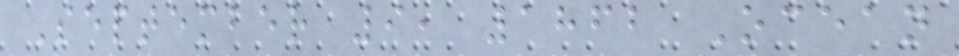September 9, 1862 Ocean
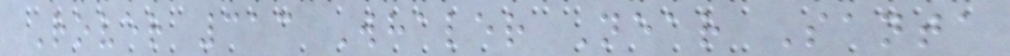Rover 313 Whaler Near Santa
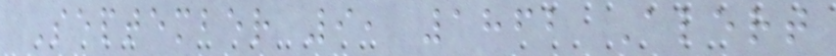September 9, 1862 Alert
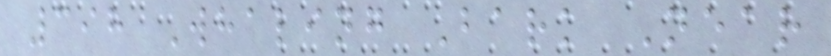398 Whaling Bark Near
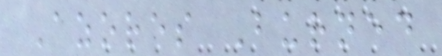Azores Burned
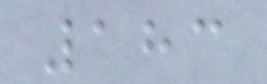183
